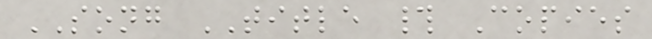SONG TITLE # Copies
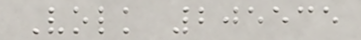Volk 205535
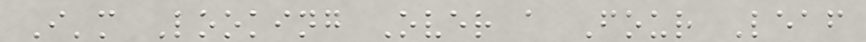I'm Looking Over a Four Leaf
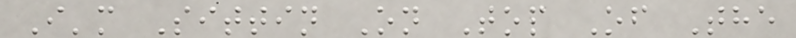I'm Sittin On Top Of The
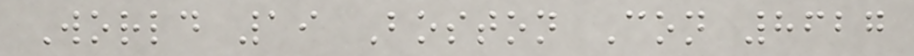World 19 Boston Con 8627
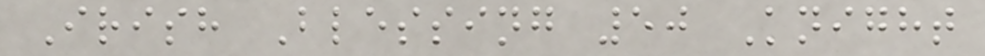Irish Blessing 50 Knight
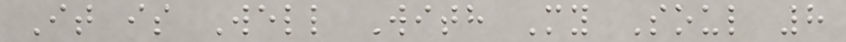It is Well With My Soul 8
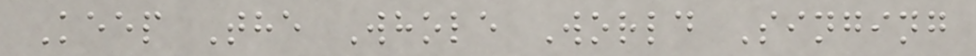Keep The Whole World Singing
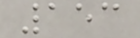153
